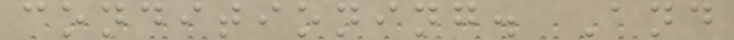conditioning. And
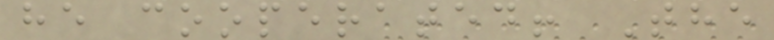he cooperated! The
